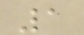1
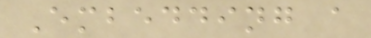Embedding a
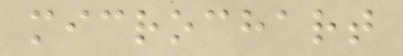microchart
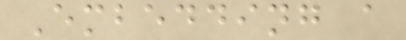Embedding a
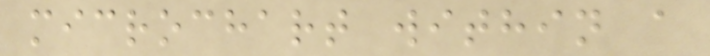microchart within a
